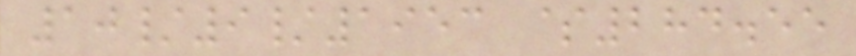10/9/1953 $284.55
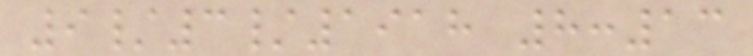9/3/1918 8:13
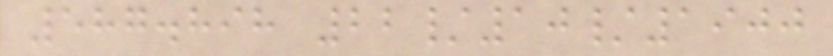587.898 22/10/1900
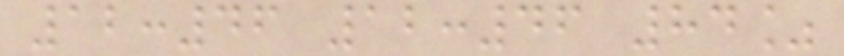12:46 12:46 84%
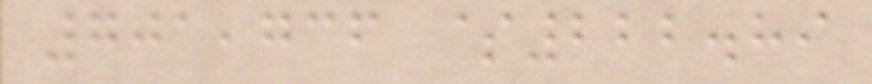701,736 $222.89
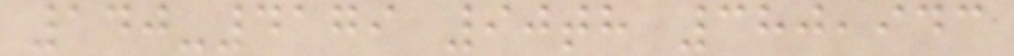140-4179 90th 380,943
